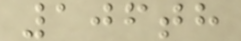106th
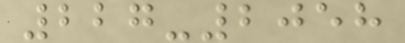227-2058
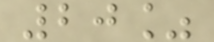20%
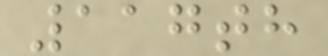117th
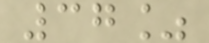37%
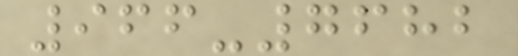966-7682
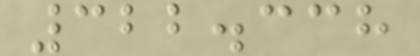322.338
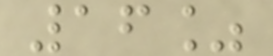16%
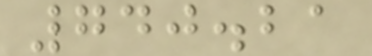740.21
